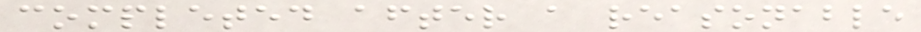completed after a reasonable
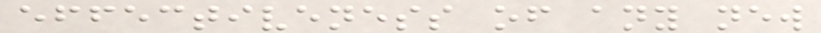effectiveness of any new
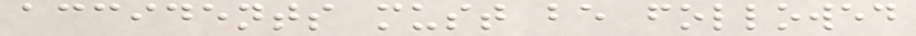accidents must be followed
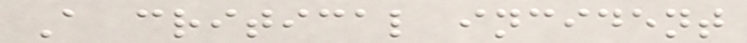A critical incident
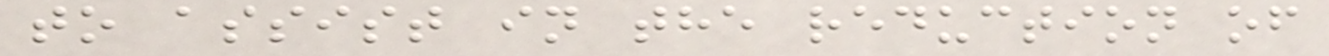to assist in the reduction of
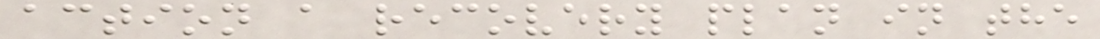action a recovery plan in the
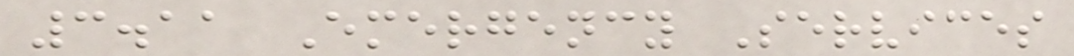3.11 Emergency Services
